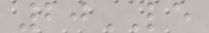20LE
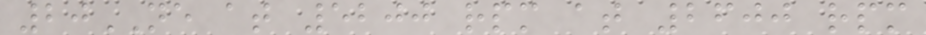20NE at 5200 rpm at 2600 rpm
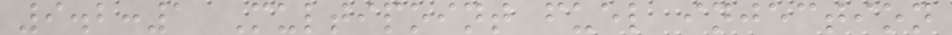9.2:1 Multipoint fuel injection
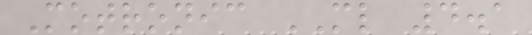Motronic ML 4.1
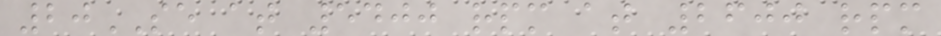20SE at 5400 rpm at 2600 rpm
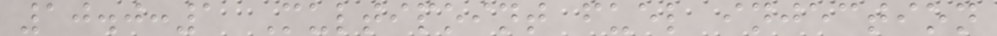10.0:1 Multipoint fuel injection
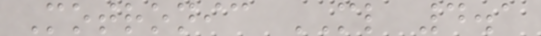Motronic ML 4.1
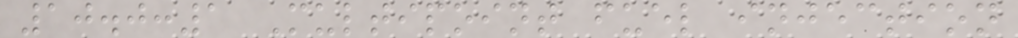10.0:1 Multipoint fuel injection
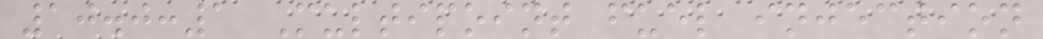10.0:1 Multipoint fuel injection
